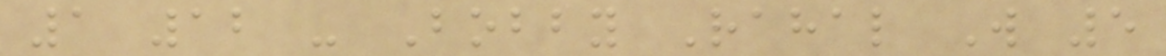1 12 - Bobby Rahal W 5
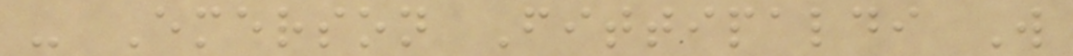- Emerson Fittipaldi W
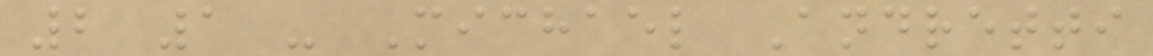2 1 - Michael Andretti
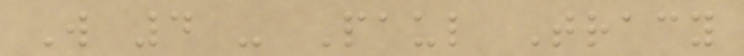W 4 - Paul Tracy
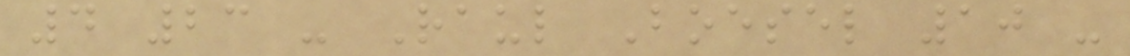4 23 - Raul Boesel 10 -
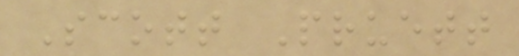Scott Pruett
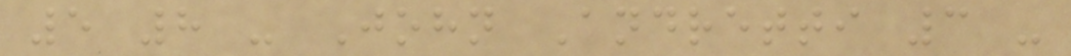5 8 - John Andretti 3 -
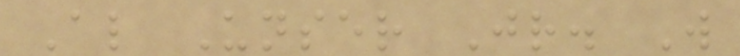Al Unser Jr. W
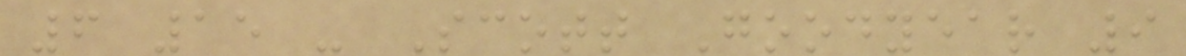6 15 - Scott Goodyear 9
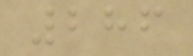286
